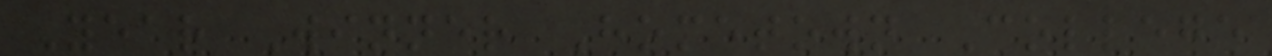Year Winner Hometown College
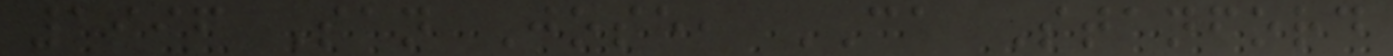1996 San Jose, CA Stanford
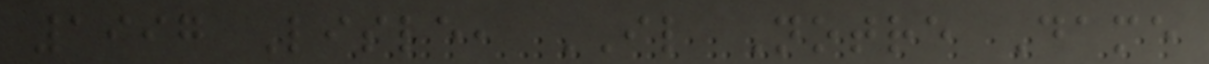1997 Lisle, IL Notre Dame
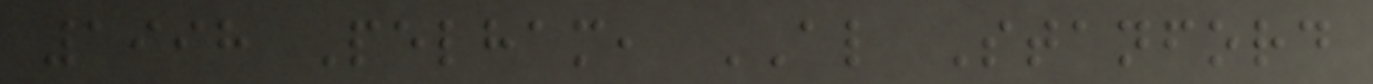1998 Pelham, AL Stanford
